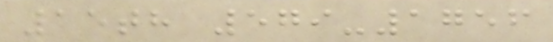15th 579-1756
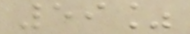59%
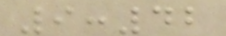9:42
